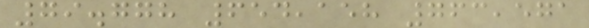79.778 654,158 763,571
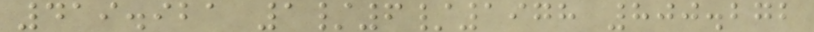419.921 1/6/1978 800.272
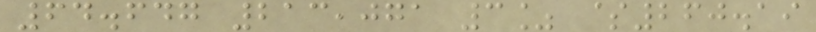64.647 213,071 3% $260.19
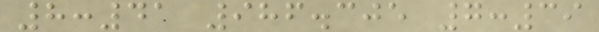8:41 986.305 7:39
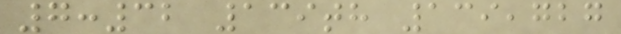7:32 139th 139,727
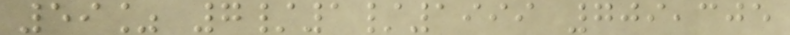59% 7/1/1999 709,305
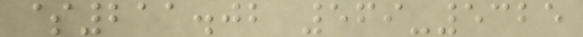$211.02 569-5325
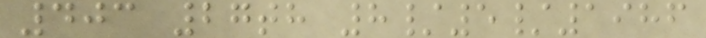403 27th 8/5/1986
